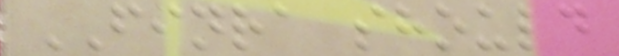FINRA should
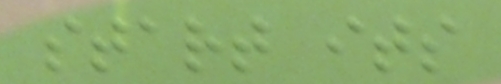start its
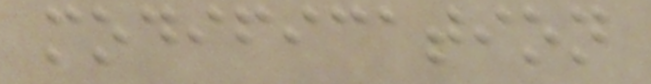modification
